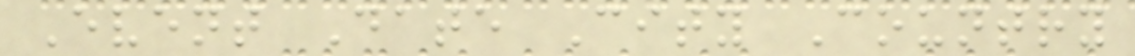Event Date City Country
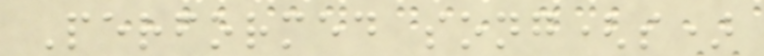Performed song(s)
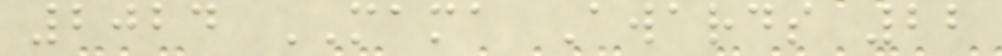2024 MAMA Awards 22
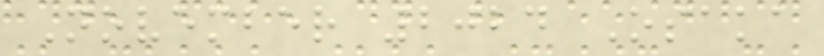November 2024 Osaka
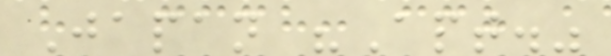Japan "Apt."
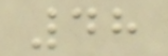48
